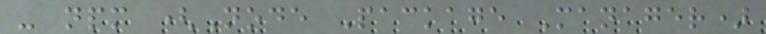- npm (Node Package Manager)
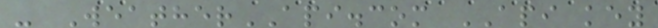- WeatherAPI.com API key
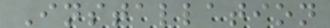Installation
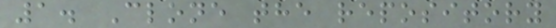1. Clone the repository
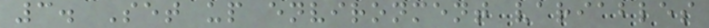3. Set up environment variables
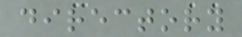directory
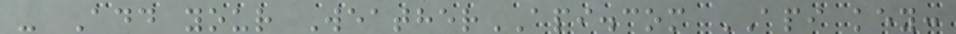- Add your WeatherAPI.com API key:
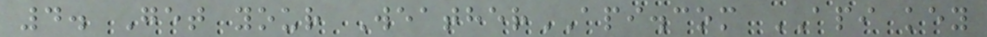4. Get your WeatherAPI.com API key
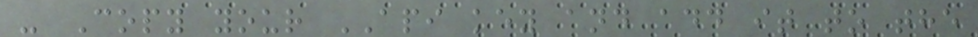- Copy your API key and add it to the
